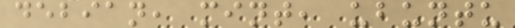debian, mint, ubuntu
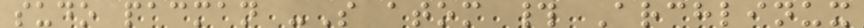sudo pacman -S atom # Archlinux
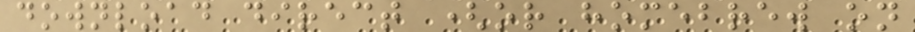download direct (or homebrew on
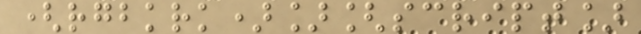(rgbkrk)][script]
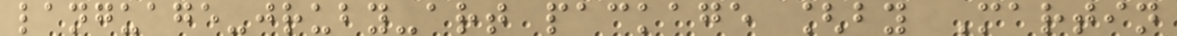language-jruby-art package [by Martin
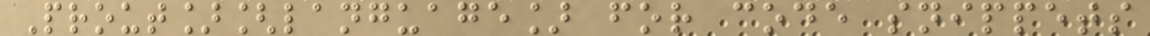Prout][language] for code snippets
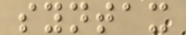syntax
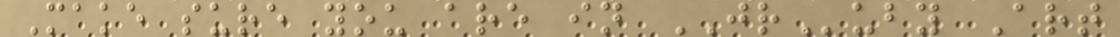Make sure you are in JRuby Art
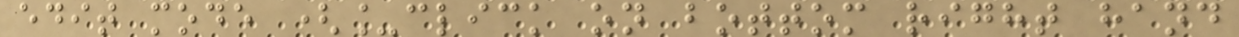edit mode (_click on bottom right hand
